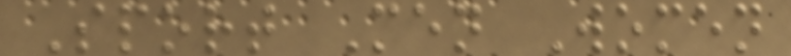Sport Men Women
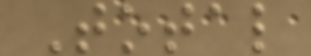Total
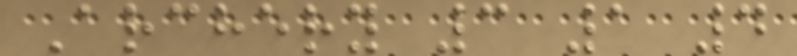Archery 3 1 4
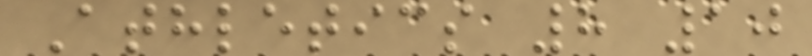Athletics 8 10
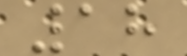18
